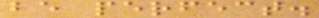be perfect.
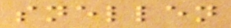snellen
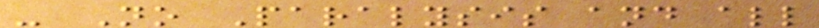- No Paralysis and all
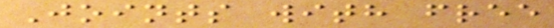Joints with free
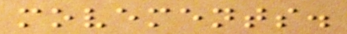movements.
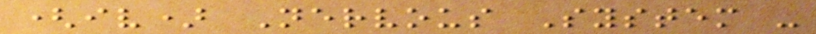(iv) Nervous System -
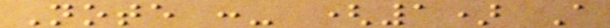Note :- (1) A
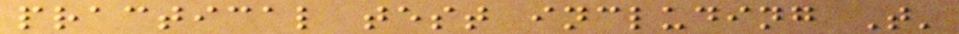practical test including T'
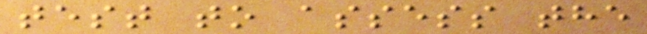test to assess the
